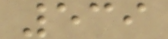539
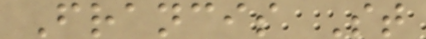Francis St
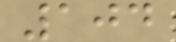104
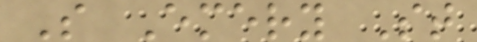S Emery St
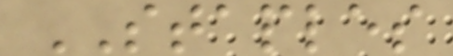STAPLES
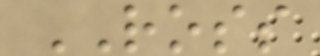ROSS
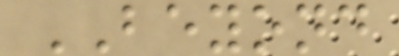BEYOND
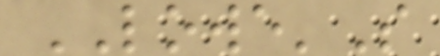LOWE'S
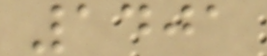1401
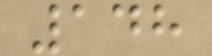148
